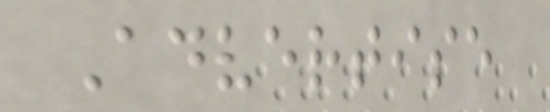Advertise
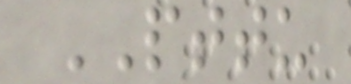PTTU
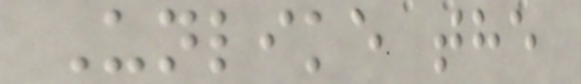Unlike the
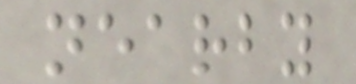nearby
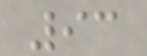93
